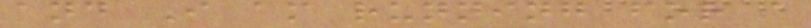and I am running for a
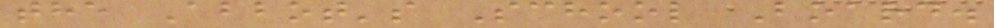the Abbot's School Board.
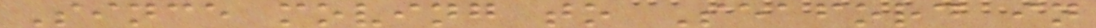Since moving to Seaford in
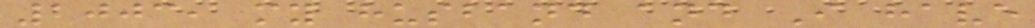2003, my husband and I have
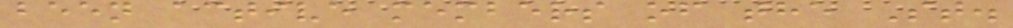been active members of the St.
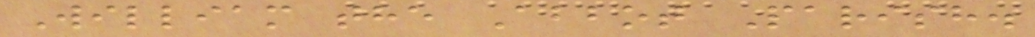William the Abbot Parish.
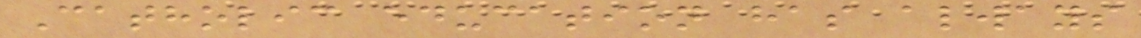Catholic education has always
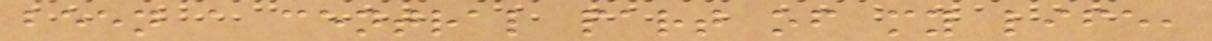been a central part of my life,
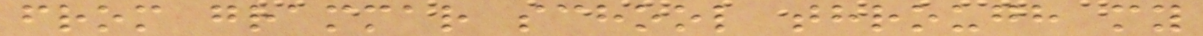from grammar school through my
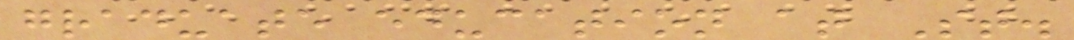graduate education at St.
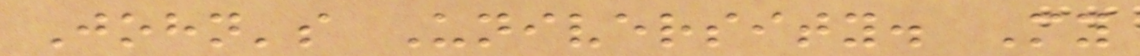John's University. My
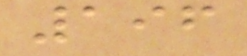196
